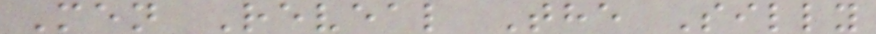Men Reveal The Silly
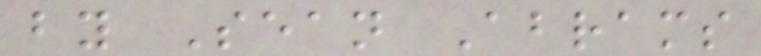by Sean Abrams
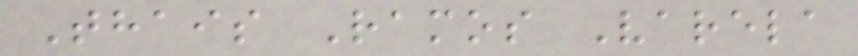Thais Ramos Varela
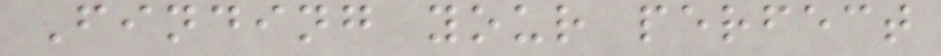Finding your perfect
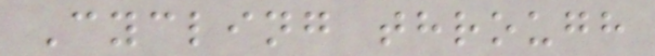Cycling through
